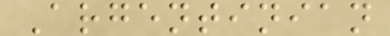Argentinian
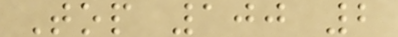Top 100 2
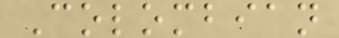Colombian
